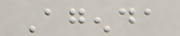Agenda
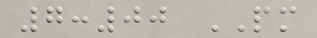7:00 PM
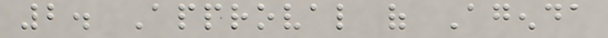2. Approval of Agenda
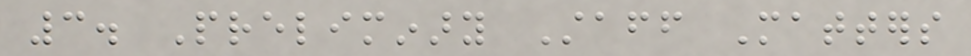3. Preliminary Staff Matters
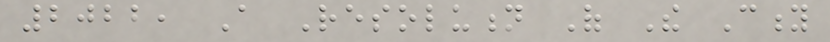2022, A Resolution Of The City
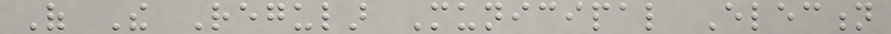Of The Regular Municipal Election
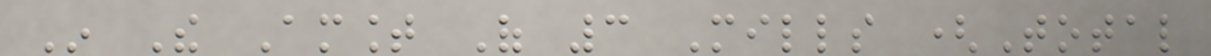In The Amount Of 3 Mills (Total
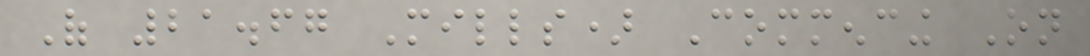Of 21.67 Mills) Commencing On
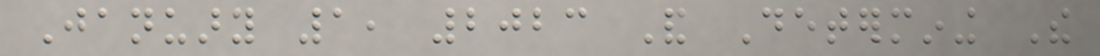January 1, 2023 And Determining The
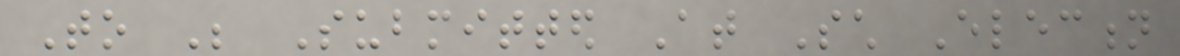To Be Submitted At Such Election
